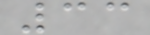33
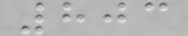803
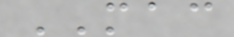MAC
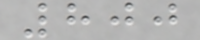800
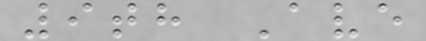9th Ave
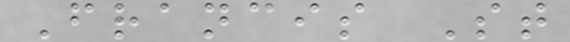Francis St
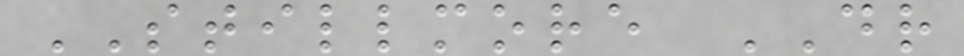STILLMORE DR
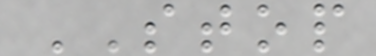STOP
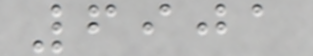6901
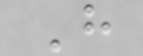H
